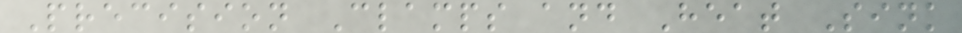Precision Clamps and Heat Sink
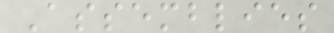Assemblies
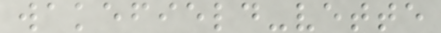wakefield-vette
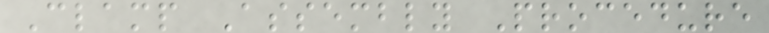Clamp Assembly Procedure
